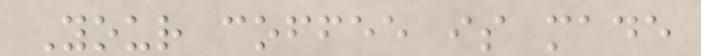Your coffee is made
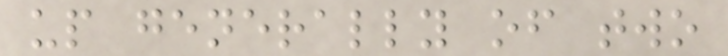up generally of two
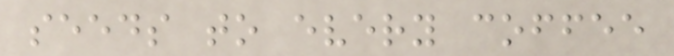seeds to every coffee
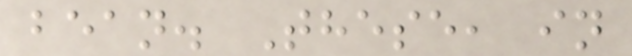bean. These, in
